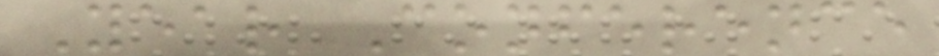Year Conference
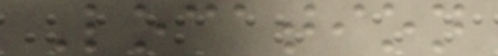Location
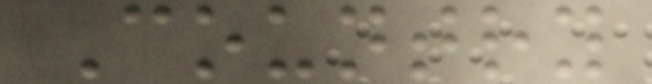Country
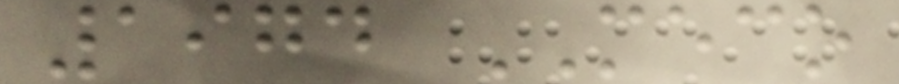1974 MECO
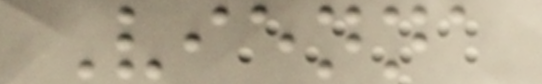Vienna
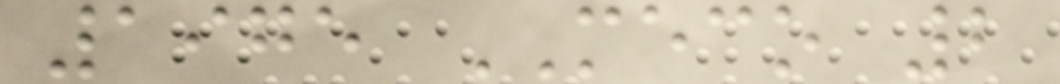1975 MECO 2
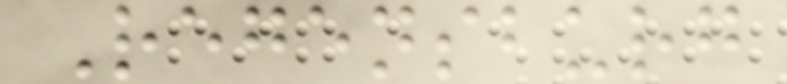Regensburg
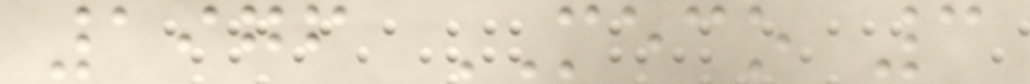1976 MECO 3
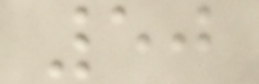50
